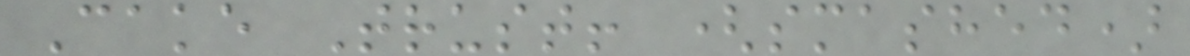Cake Trust! (smashed)
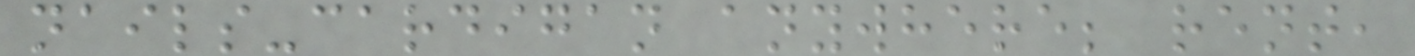nails-cardigan anywhere; rent,
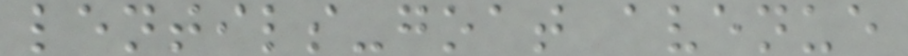lentils-goat avenue
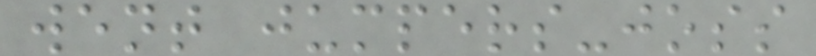went jumpers-joss
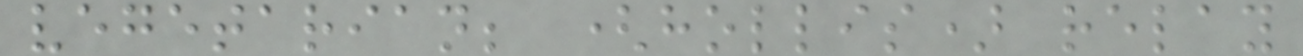vegetarian; (hollis) relay
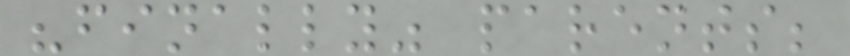"finally" parents;
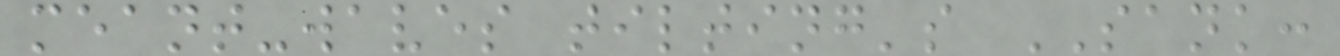meant-waves tilting's SANK:
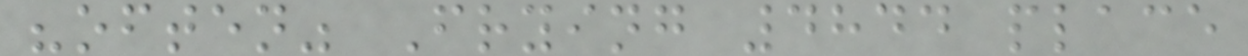"often" Frying 4844 place
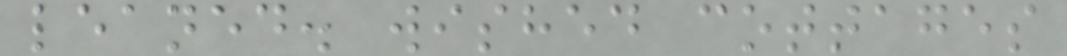leaned. wished cottages
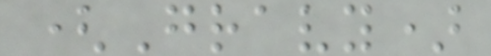(Gravy)
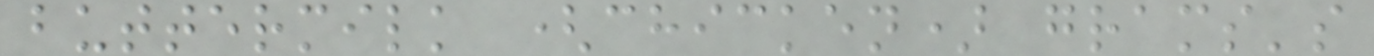buttermilk (chicken) grams's
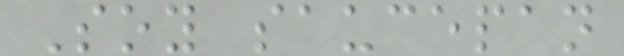Soy saucepan
